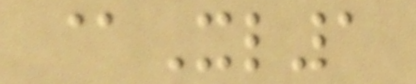@Xl1
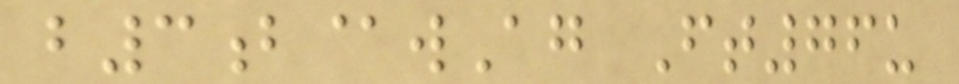b3b@wAg Ft76u
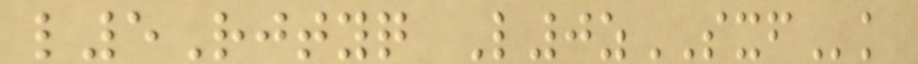l5Rjtyq L0zSXFk
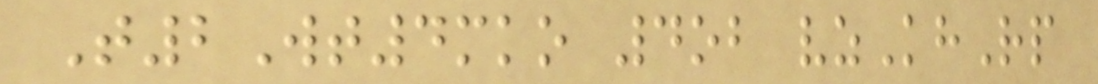T2Wt4mko 4ob vzKhRp
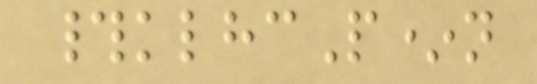#klhcP*n
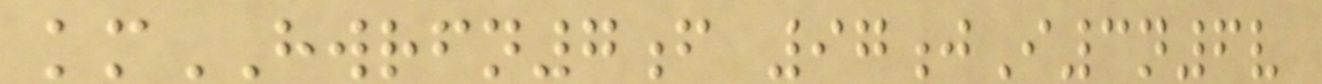kmHWRFN7f 97jI3n6v
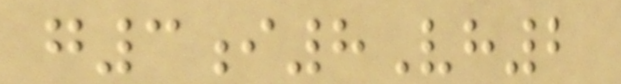g3i8Vh2
